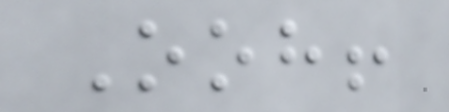Ooh!
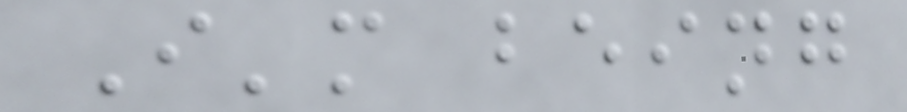I'm being
